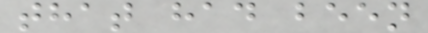that had been
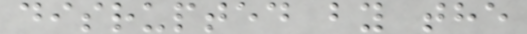disrupted by the
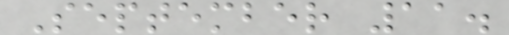September 11.
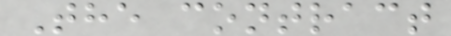The contract
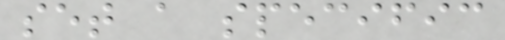set a specific
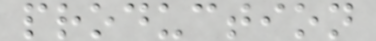production
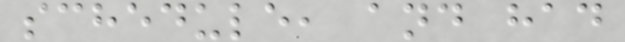schedule, and had
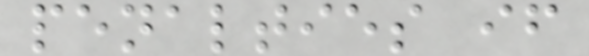penalties if
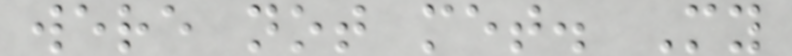were not met. My
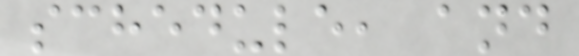schedule, and
